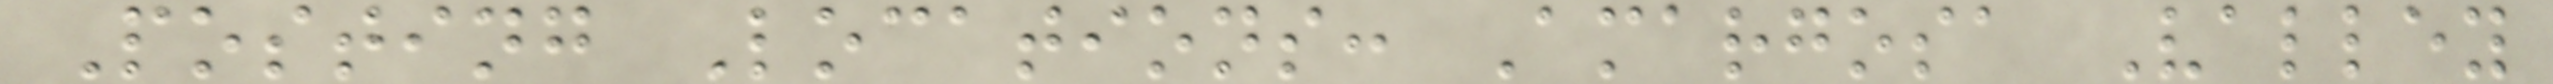Posting Locations: Amargosa Valley
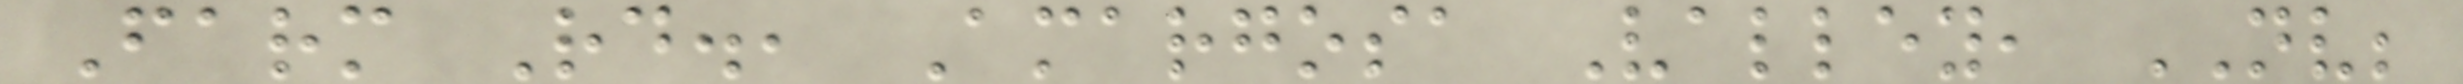Farm Rd., Amargosa Valley, NV;
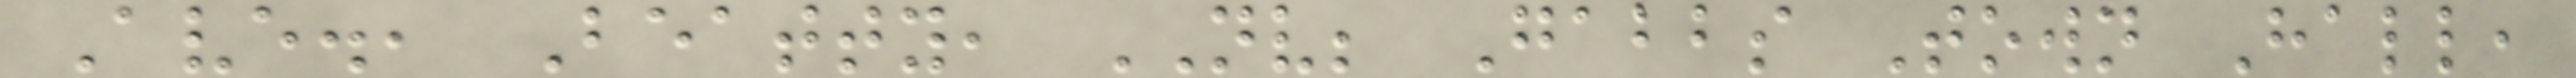Ave., Beatty, NV; Gabbs Town Hall,
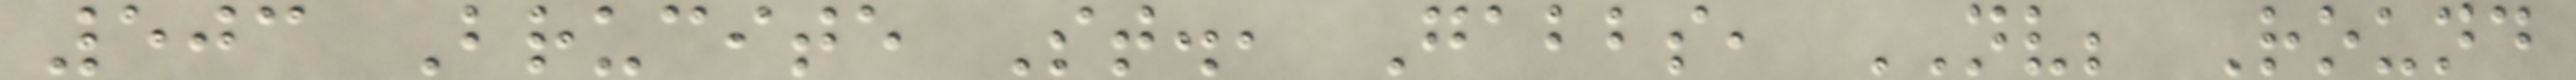503 Brucite St., Gabbs, NV; Round
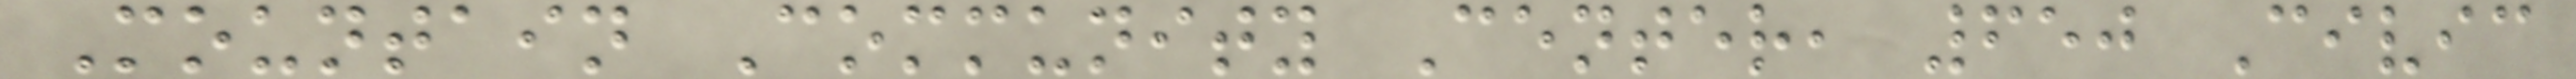Mountain Community Center, 650 Civic
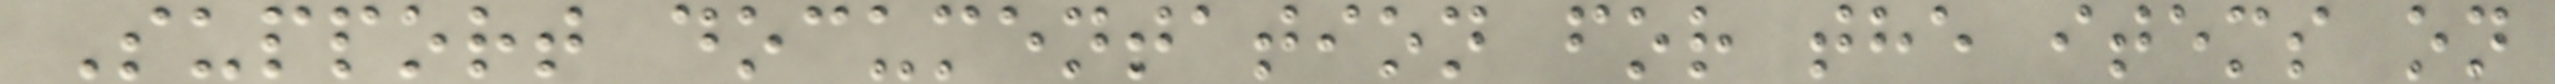Support documentation for the items on
